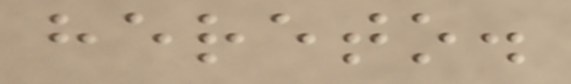hereto.
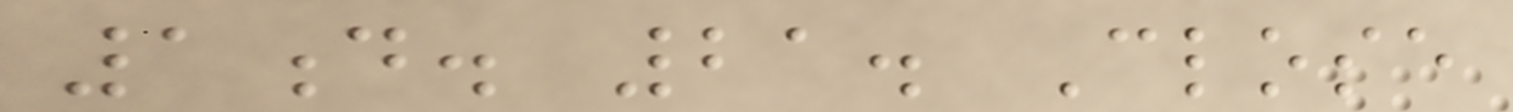1d. 21. Close
